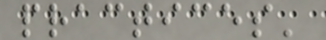practices'
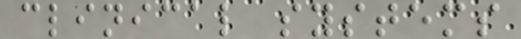clinical systems
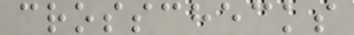crosschecks
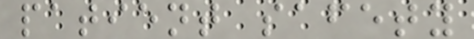patient safety
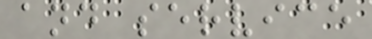and service
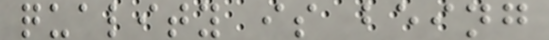quality is being
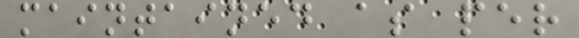maintained as per
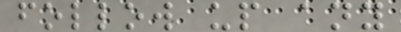follow up any
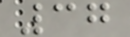37
